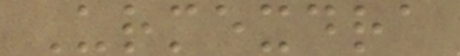Urmexdra
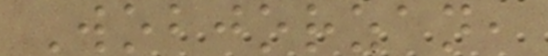Wobjorzan,
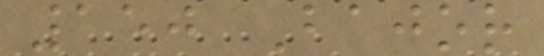150 Bajor
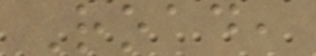Road,
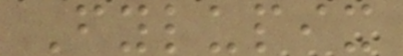Fylupix
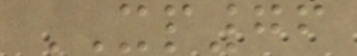XP76
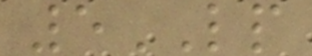5LP
